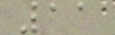11
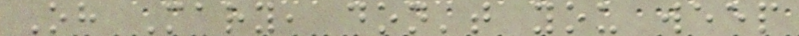Oh Mary, don't you weep
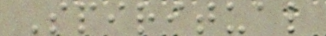Spiritual
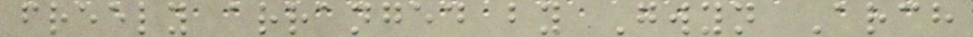freely arranged by Gwyn Arch
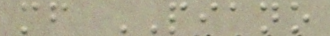mf PIANO
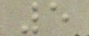5
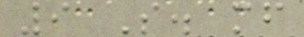9 S. mf
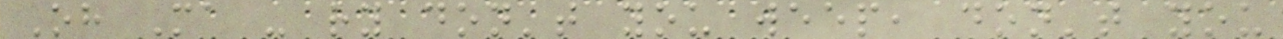Oh Ma - ry don't you weep, don't you
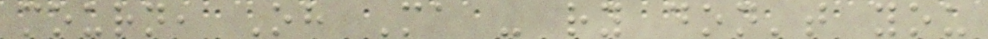mourn, Oh Ma - ry don't you
